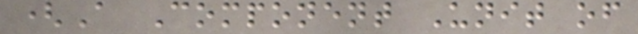(A Component Unit of
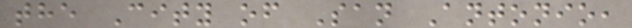the City of San Antonio,
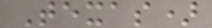Texas)
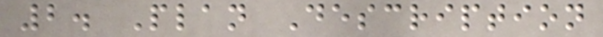2. Plan Description
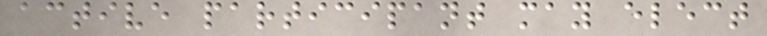active participant may elect
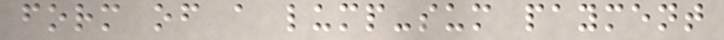form of a lump-sum payment
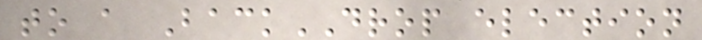to a BackDROP election
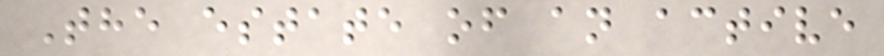The estate of an active
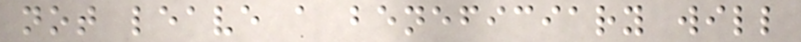not leave a beneficiary will
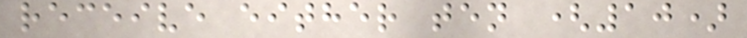receive either ten (10)
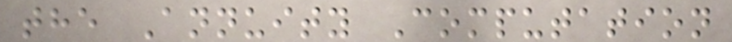the Annuity Computation
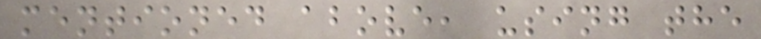mentioned above, using the
